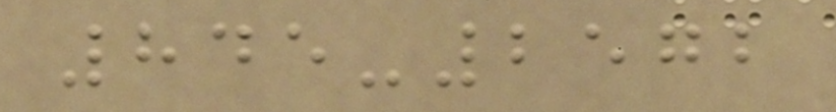845-2572
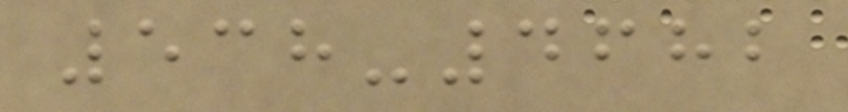538-4682
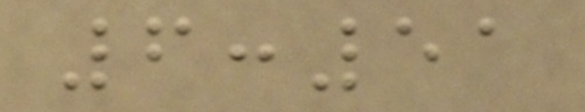6:51
